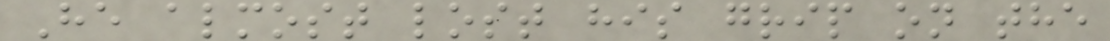He almost lost his grip on the
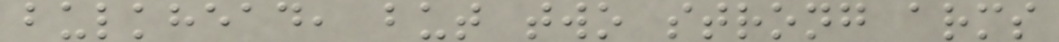bulkhead, but two strong arms
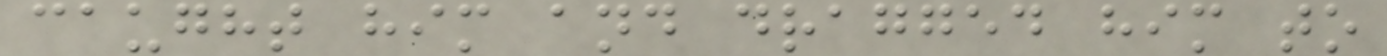caught him and dragged him to
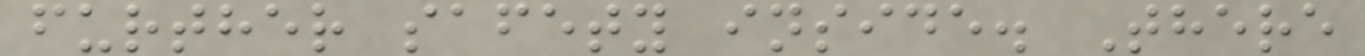further safety inside. There
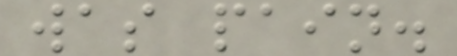was pain.
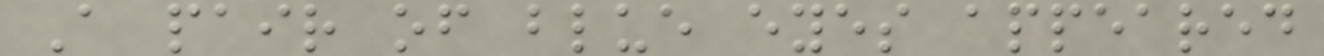A pair of blue eyes appeared
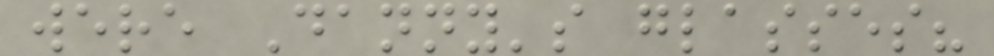were Danny's glasses?
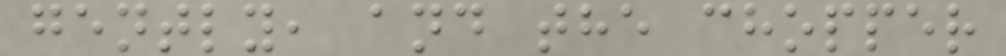gently, and the chopper
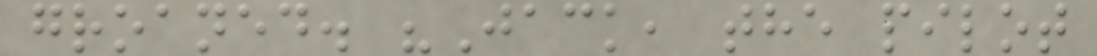groaned. "Jack, the pilot
